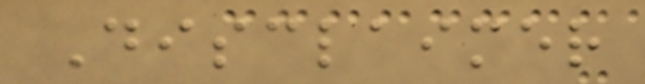Disclaimer
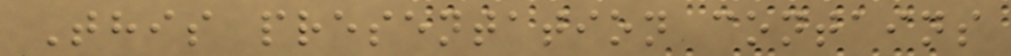This presentation contains
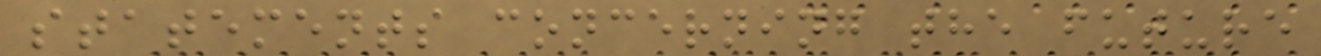statements concerning the future
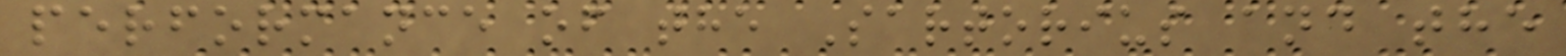performance of the Sartorius and the
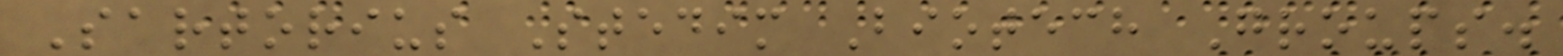Sartorius Stedim Biotech Groups.
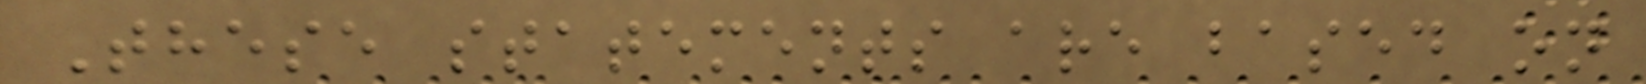These statements are based on
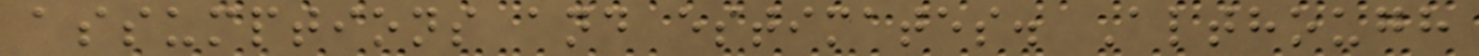assumptions and estimates. Although
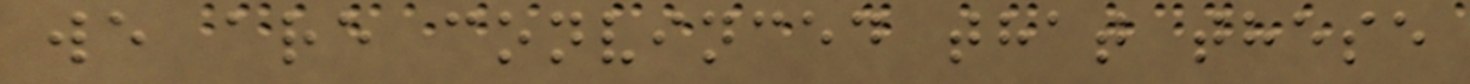we are convinced that these
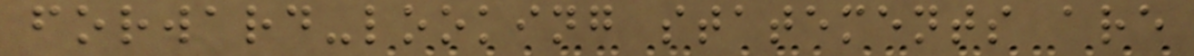forward-looking statements are
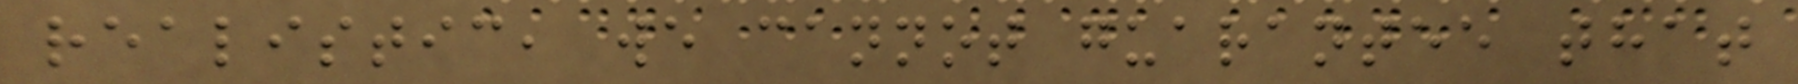realistic, we cannot guarantee that
